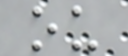ou
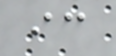ic
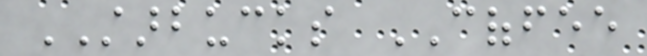STARBUCKS COFFEE
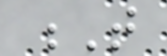T
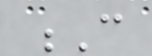C
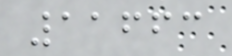11663
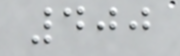400
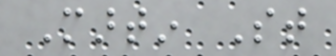Martin St
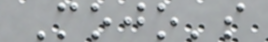Mojo's
